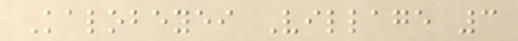Kalobeyei Village 3
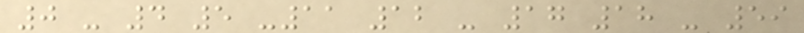0 - 4 5 -11 12 - 17 18 - 59
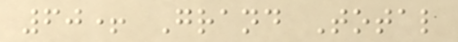60+ Grand Total
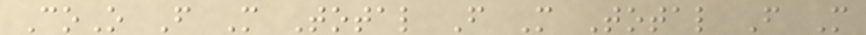CoO F M Total F M Total F M
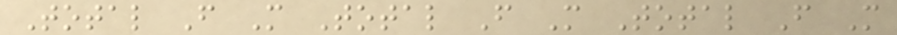Total F M Total F M Total F M
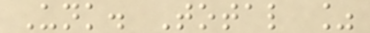Unk. Total %
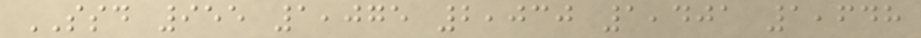SSD 955 1,075 2,030 1,401 1,648
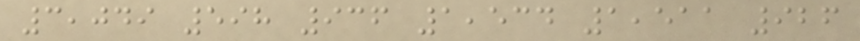3,049 598 936 1,534 1,511 926
